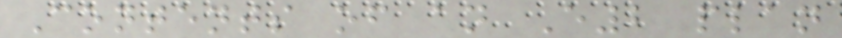Contents of an E2 plan
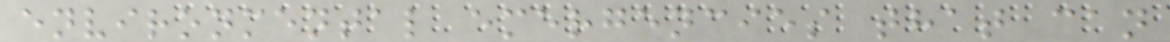environmental emergencies that can
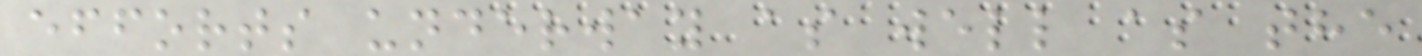efforts underway as well as the
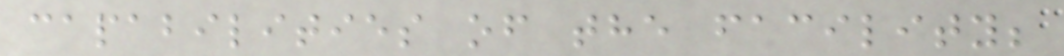capabilities of the facility;
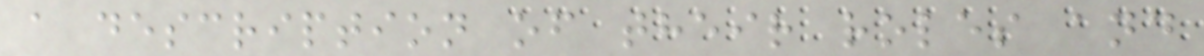a description of their roles and
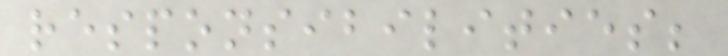responsibilities;
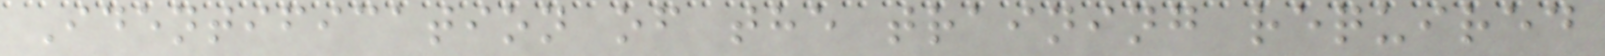Identification of the training required
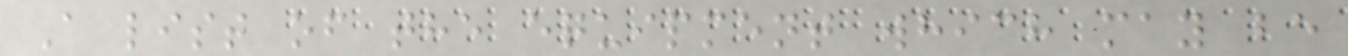A list of the equipment which may be
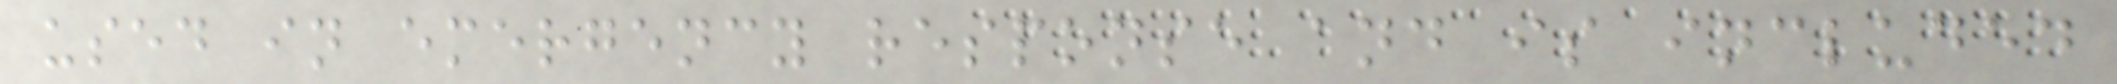used in emergency response and is included
